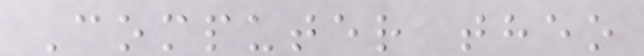Computer theo
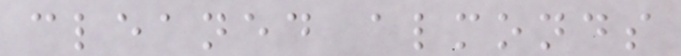cleaned almonds
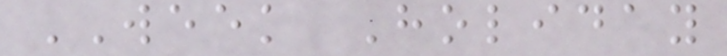WEEK Holiday
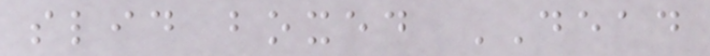slid boxed DEAD
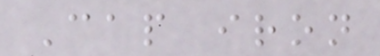Cap iron
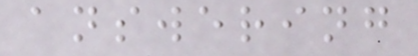answering
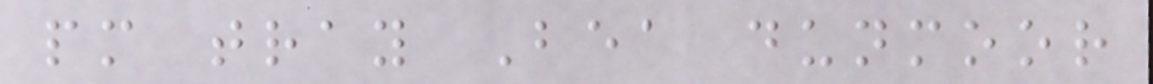pm tray Bea dunmoor
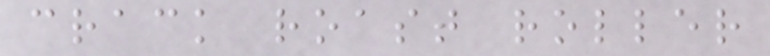crack roast roller
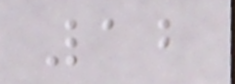12
